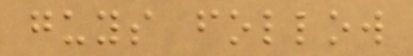guys follow
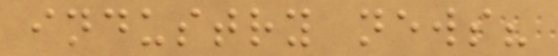industry news?
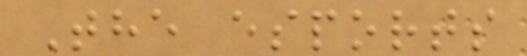The esports
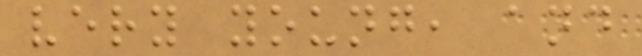very young, and
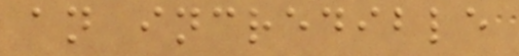an incredible
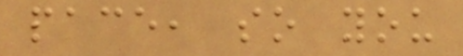pace, so you
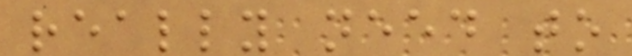really need to
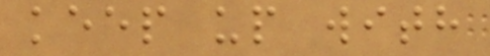keep up with
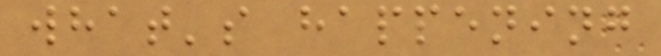what's happening
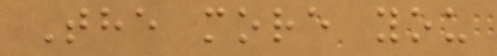The more you
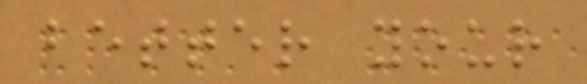better your
